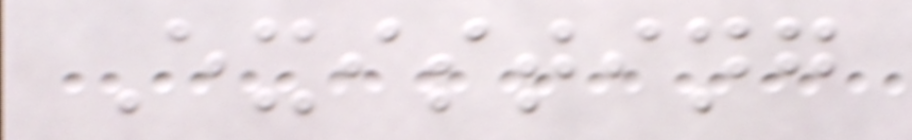Existing
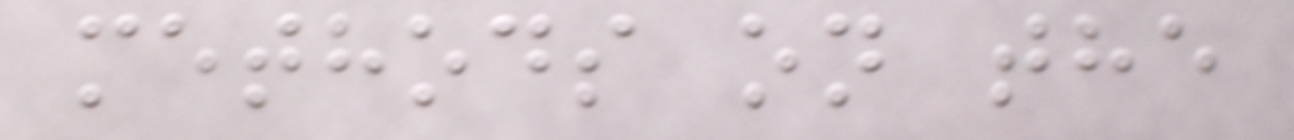methods on the
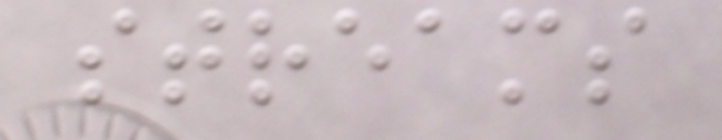streams
